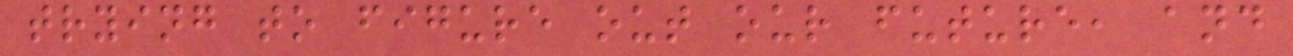trying to figure out our future, and
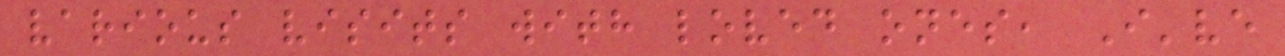various visits with loved ones, I've
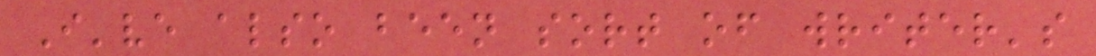I've also been sort of writer's
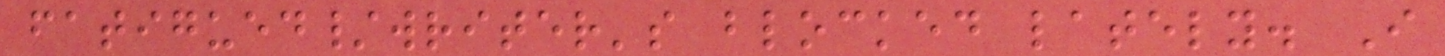fatigued/writer's blocked lately. I
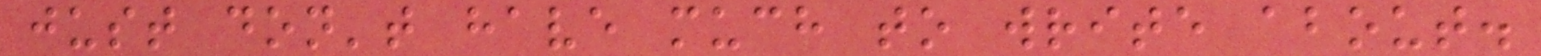just don't have much to write about.
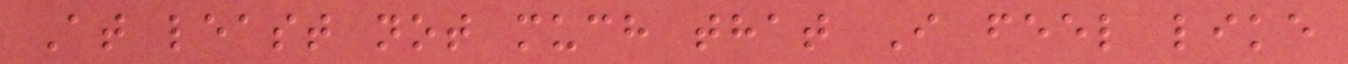At least not much that I feel like
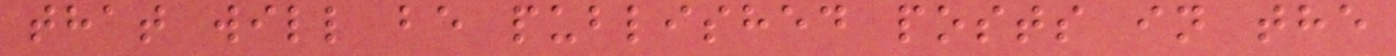that will be published posts in the
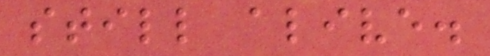still alive.
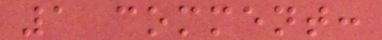1 comment:
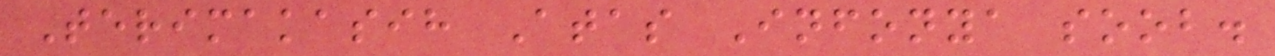Terimakasih Atas Infonya soob.
